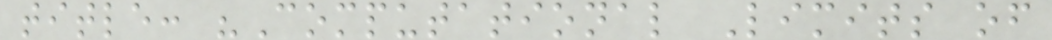title: "Computational Limits of
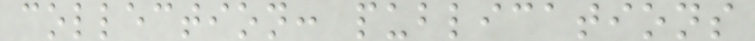collection: publications
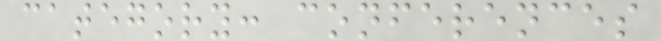category: conferences
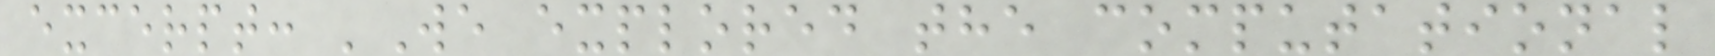excerpt: 'We explored the computational
